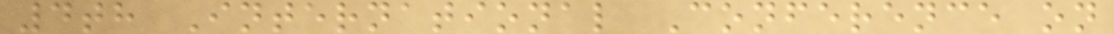4th International Conference on
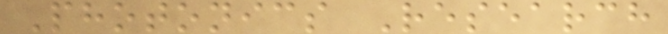Photonics Research
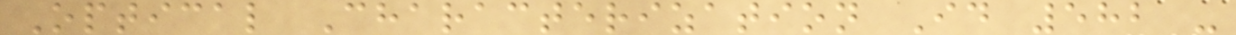Optical Characterization Id 582 -
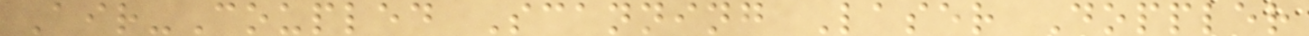Air-Coupled Scanning Laser Doppler
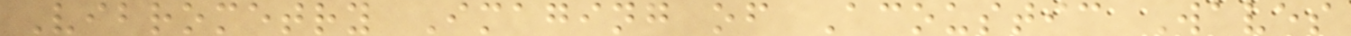Vibrometry Imaging of Acoustic Waves
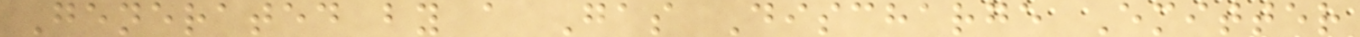Generated by a Gas Discharge Emitter
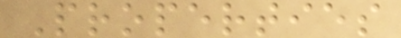Properties
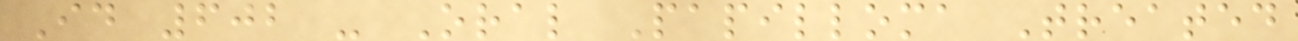Id 602 - Oral Papilloma Treated
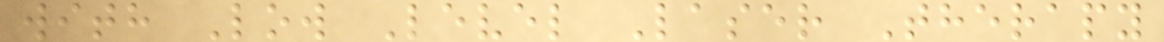with Low Level Laser Therapy
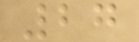27
